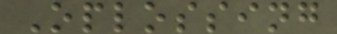Oplossing
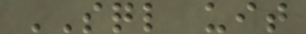SQL uit
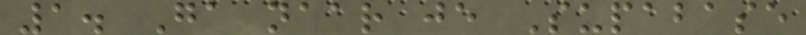1. Ga naar je Supabase
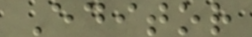Editor
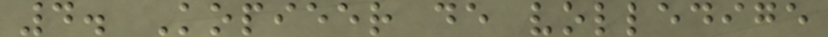4. Kopieer de volledige
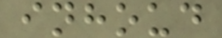inhoud
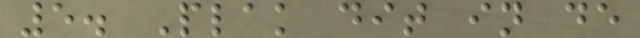5. Plak dit in de
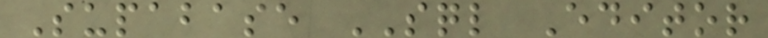Supabase SQL Editor
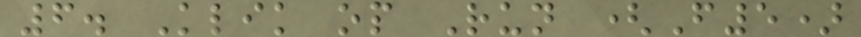6. Klik op Run (F5)
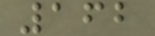162
